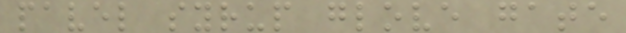pavel syrup glove gate
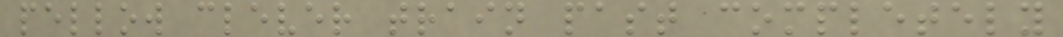pellow clever train past completely
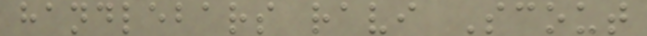handlebars ravi Scout
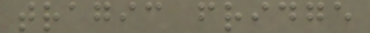tragic fridge
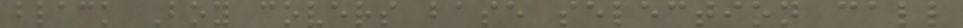black Boy covers base selection call
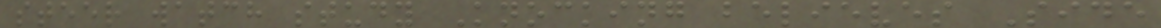steer watch study Knocking believes Side
